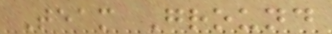Team Ground
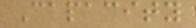Capacity
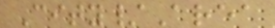City/Area
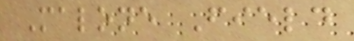Malone Field
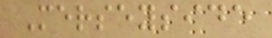Merseyside
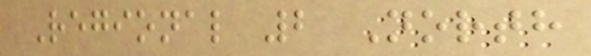Regional 2 North
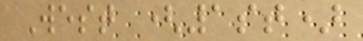West (1st)
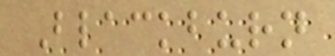Blackburn
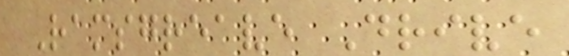Ramsgreave Drive
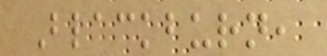Blackburn,
